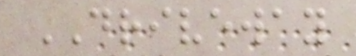DRIVEWAY
